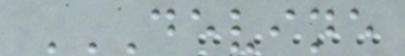DEVINE
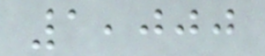1,000
